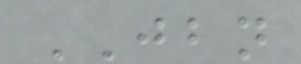JBN
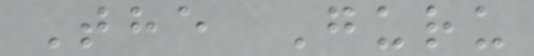The Guru
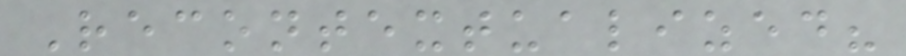Recontextualized?
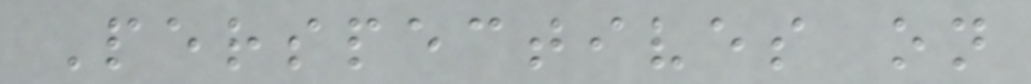Perspectives on
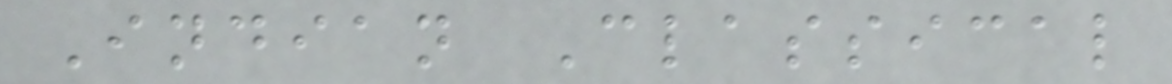Indian Classical
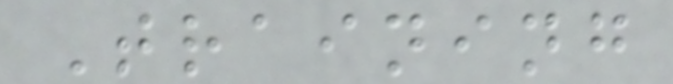Training
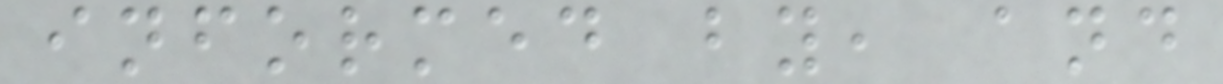informed by, and
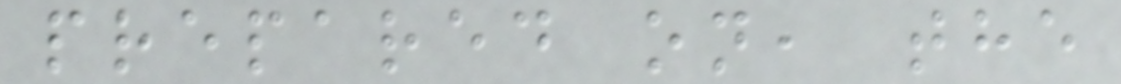prepared on, the
